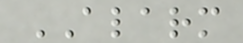ALARM
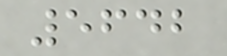5642
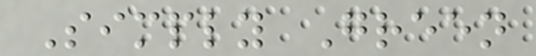Simply Green
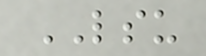LSU
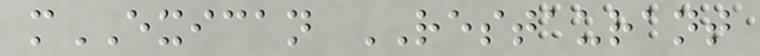mEXICAN RESTAURANT
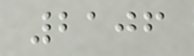2106
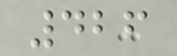426
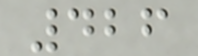426
